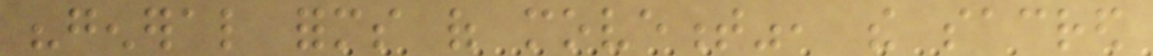"general forms of movement", the sacred
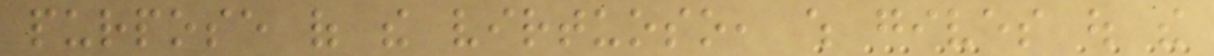purpose of the virtuoso, which gives out the
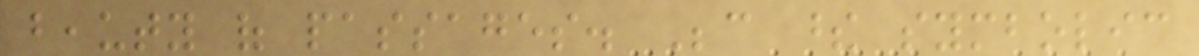beauty of passages. Because these symbolic
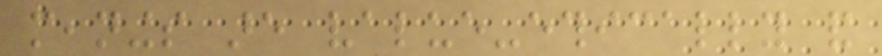meanings are value-ethically and
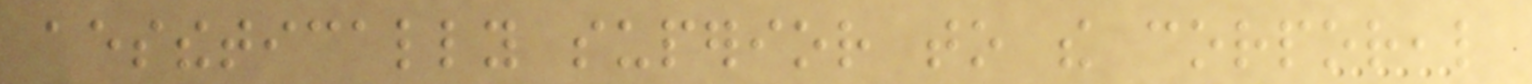aesthetically superior to the corporeal
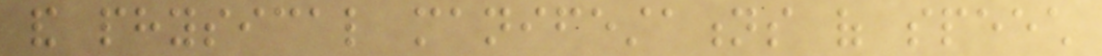and physical manifestations of speech
